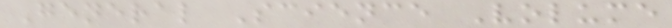General Science Volume
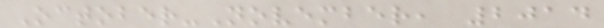October-November, 2014
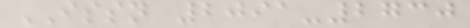ISSN 2091-2730
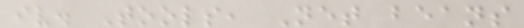iv. Tools, Net beans
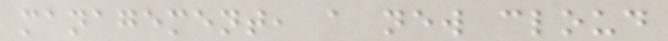management, a new cloud
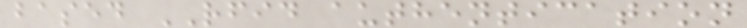based RFID authentication
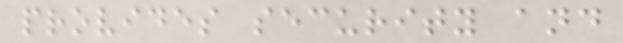provides security and
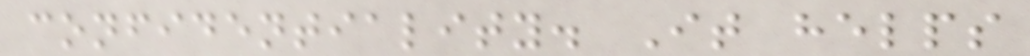confidentiality. It helps
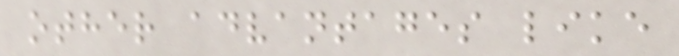other advantages like
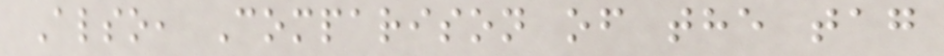Also, Comparison of the tag
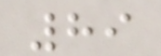89
